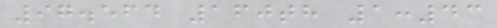97.564 160th 1:43
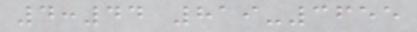4:44 819-3655
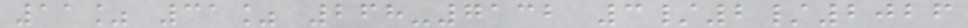11% 31% 268-7132 3/2/2026
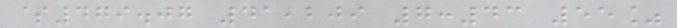$479.07 41,209 7:43 55%
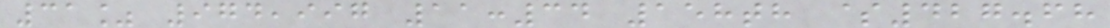31% 974,997 11:34 158th $427.68
